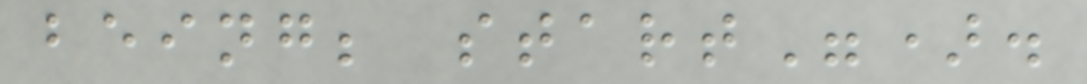being; start").
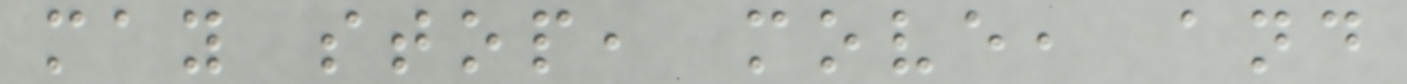may stop, move, and
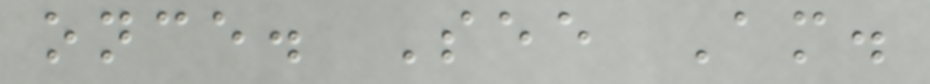once. See Am.
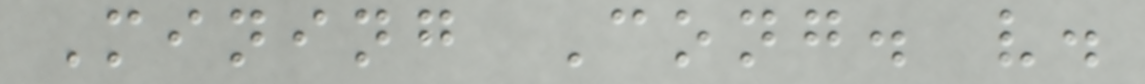Mining Cong. v.
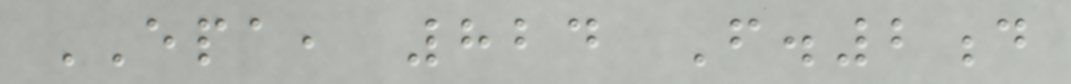EPA, 824 F.2d
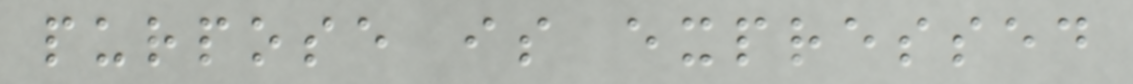purpose is expressed
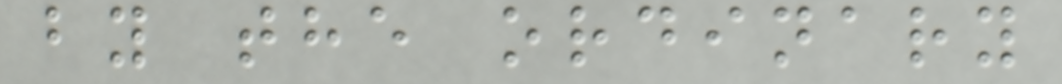by the ordinary
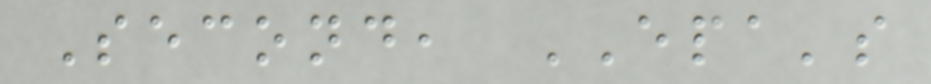Second, EPA's
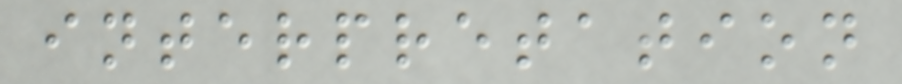interpretation
